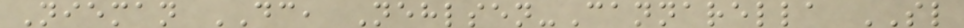Nieman DC, Nehlsen-Cannarella SL
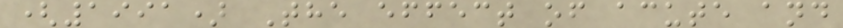(1991) The effect of acute and
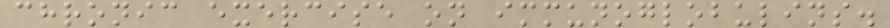chronic exercise on immunoglobulins.
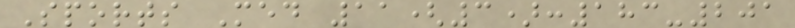Sports Med 11(3):183-201
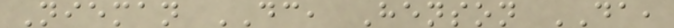Nieman DC, Henson DA,
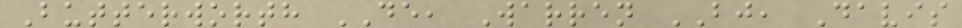Butterworth DE, Warren BJ, Davis
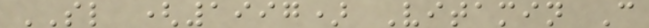SL (1997) Vitamin C
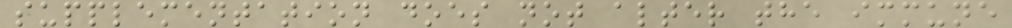supplementation does not alter the immune
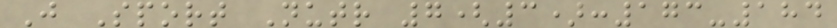J Sport Nutr 7(3):173-184
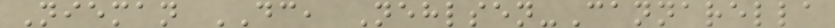Nieman DC, Nehlsen-Cannarella
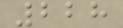228
